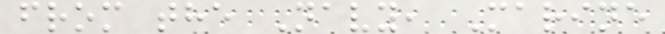from the Navy, Marine
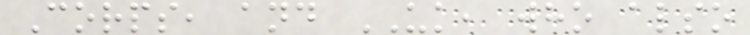Corps, and UK, who also
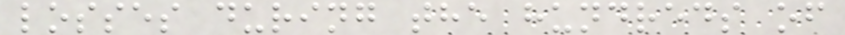losses during the hundreds of
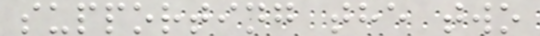supporting the two
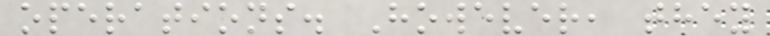operations. However, they
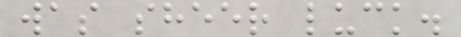was sheer luck.
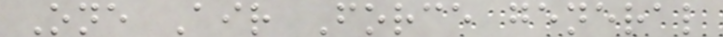One Air Force general
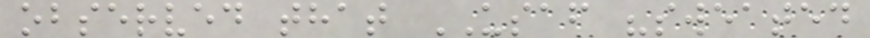observed that USAF "sweated
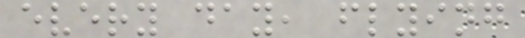every day, flying
